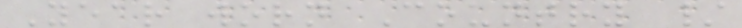Year worn Country /
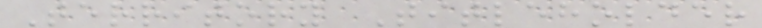Territory Titleholder
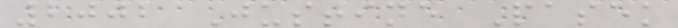2002 Justine Pasek
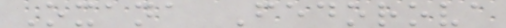Oxana Fedorova
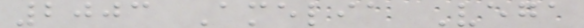2003 Amelia Vega
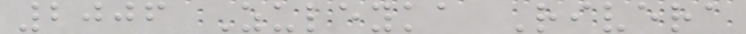2006 Zuleyka Rivera
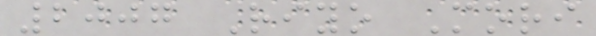2007 Riyo Mori
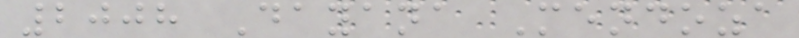2008 Dayana Mendoza
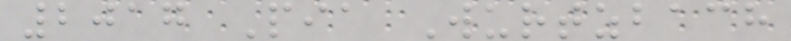2017 Pia Wurtzbach
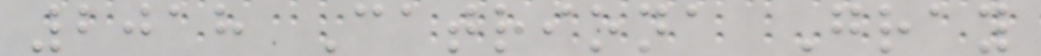2018 Catriona Gray
